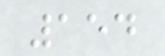154
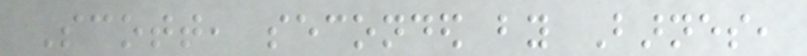Scott, seconded by Barnes,
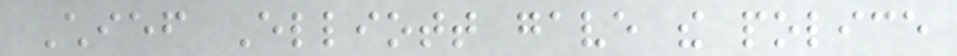Chief Elliott gave the police
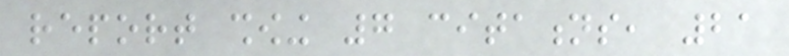report showing 7 citations, 21
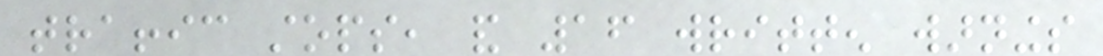traffic stops, and 16 written warnings
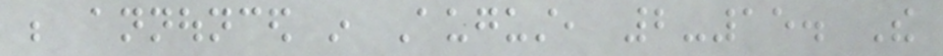be announced in August, 2-15. The
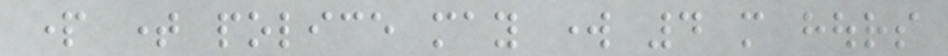part time police may work 4 more hours
